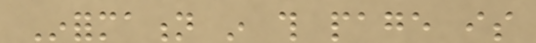Information in this page is
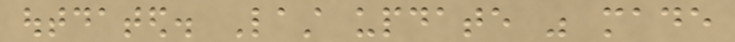outdated. Last update was made
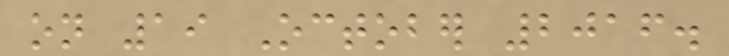on 19 October 2016.
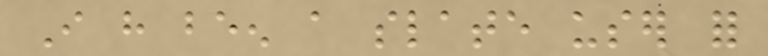I have been a slate user for
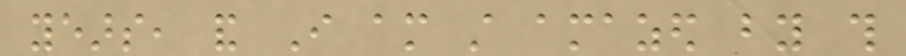years, and I am still amazed by this
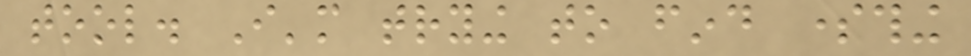tool. I'm trying to find something
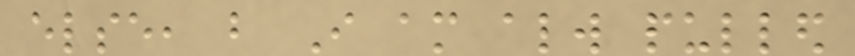else, but I am always pulled
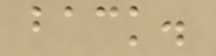back.
